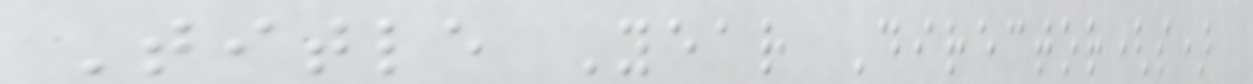Title Year Director(s)
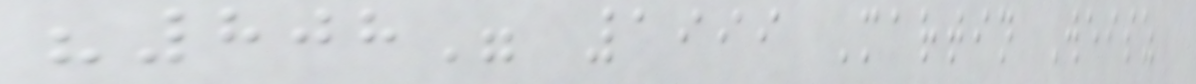"808" 1999 Martin Weisz
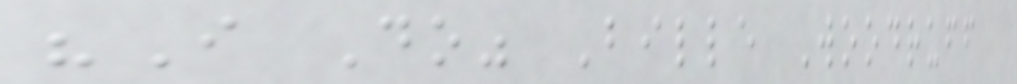"I Do" Bille Woodruff
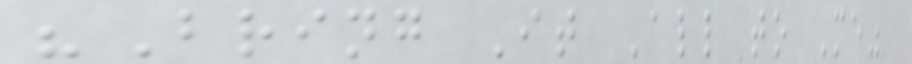"Bring It All to Me"
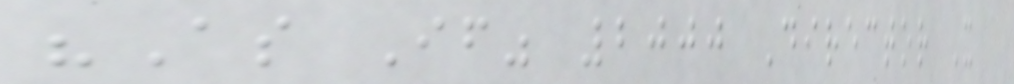"As If" 2000 Director X
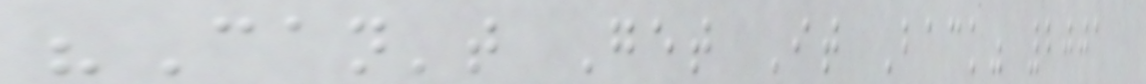"Can't Get It Back" 2001
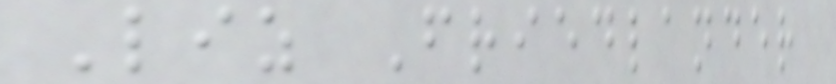Liz Friedlander
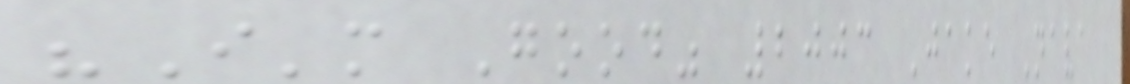"I'm Good" 2003 Jake Nava
